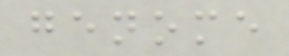genome
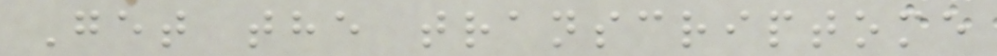Get the transcriptome
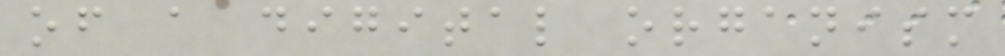of a digital organism
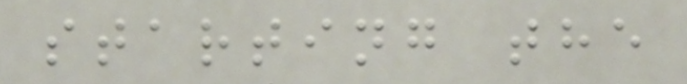starting the
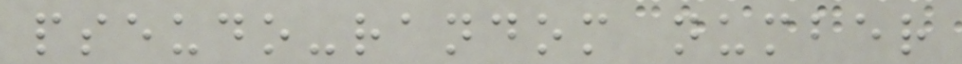pseudo-random number
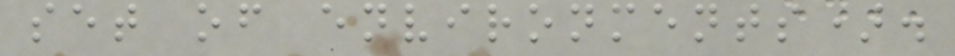set of environments).
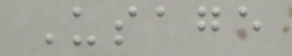Usage
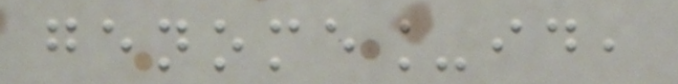genome_id,
